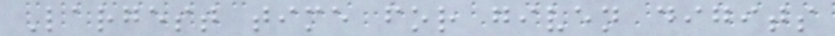Largest time for given digits
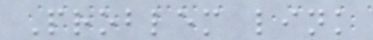Problem link
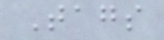Tags
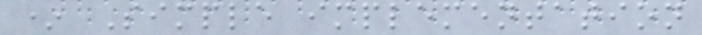* Simple implementation
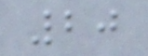20
